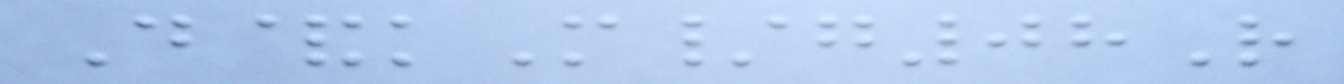D&kM/g08R
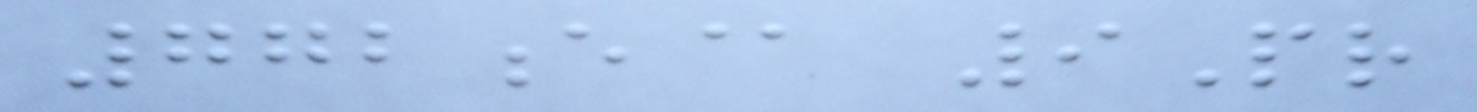772e@ 9Pr
